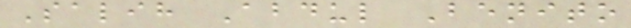Salih Abdul Benito
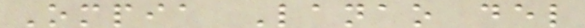Ompia Lanao del
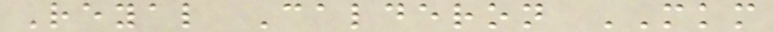Reyal Calderon MKM
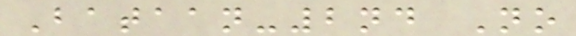Bataan-2nd No
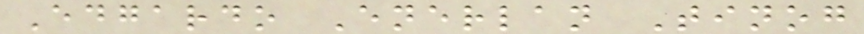Edgardo Enerlan Tinog
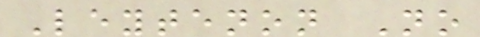Leytenon No
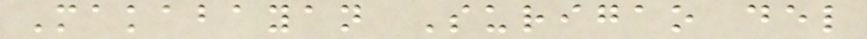Makabayan Surigao del
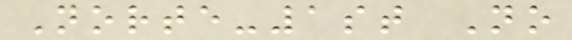Norte-1st No
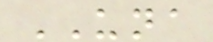UNA
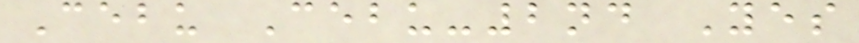Cebu Cebu-2nd Yes
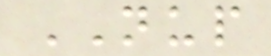NUP
